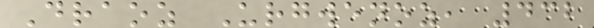Draoz Urgwenoz, 432
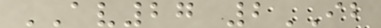AV27 2IB
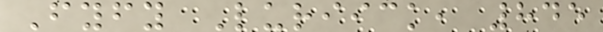Fyfy Luriick, 845
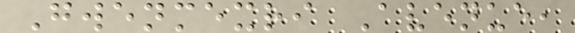Gwenmexri Avenue,
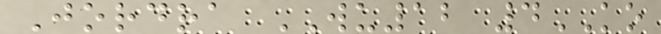Jordra WU12 4KO
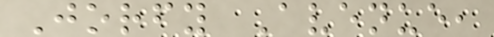Jorfy Avenue,
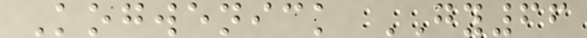Kogwenick GY66
